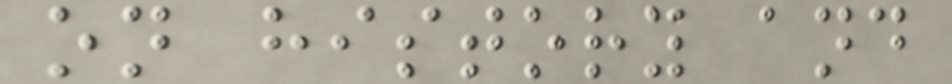on history and
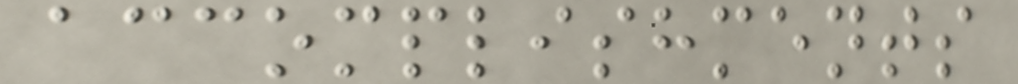accomplishments
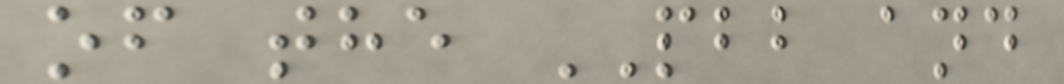of the PBB and
